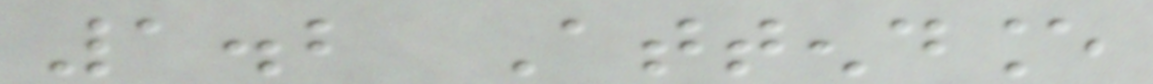1.2 Attendance
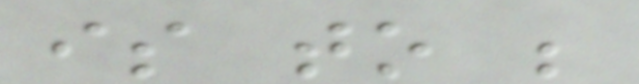is to be
